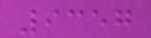9357
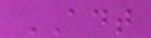ADT
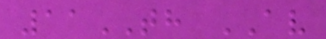11TH AV
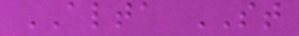ALTA ST
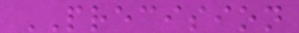PRECISION
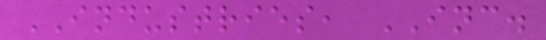INDUSTRIES, INC.
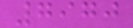7970
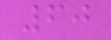60
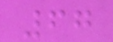67
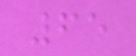65
